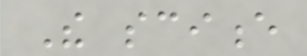The science
